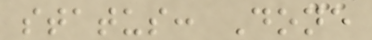status: Done
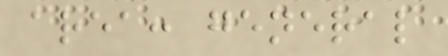area: general
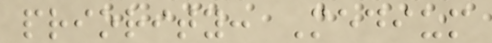priority: Medium
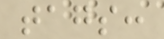tags:
